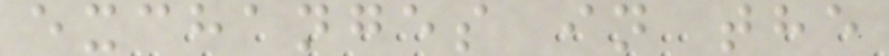exchanges in the
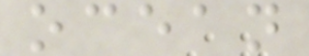ocean
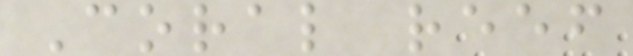Coral reef
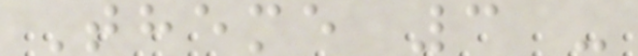Theme 3 -
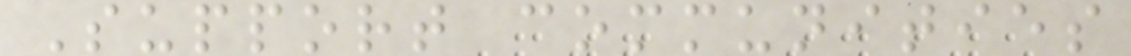Support communities
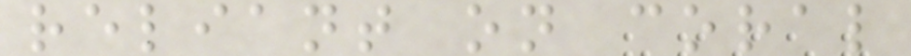reliant on coral
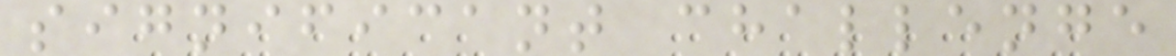significant challenge
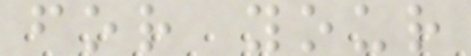for your
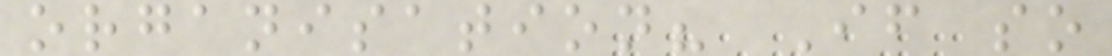organisation? If so
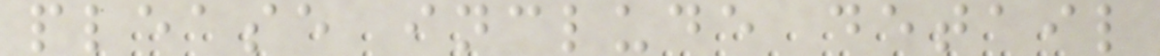please include detail
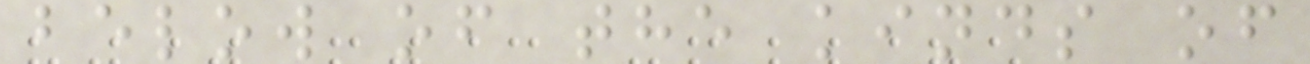below of the kinds of
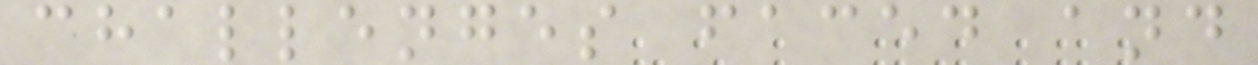challenges faced and
